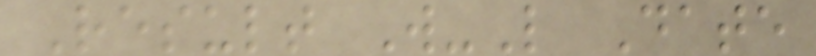Result W-L Date
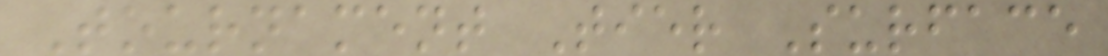Tournament Tier Surface
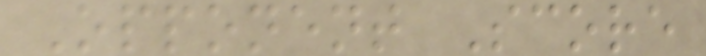Opponent Score
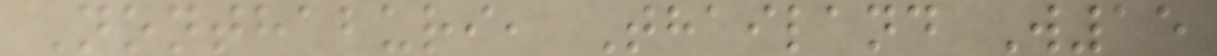Nonthaburi, Thailand W15
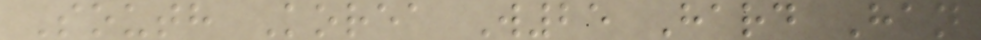South Korea W25 Hard Han
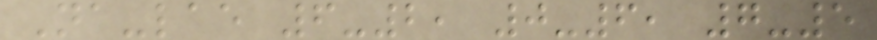Na-lae 6-2, 0-6, 7-5
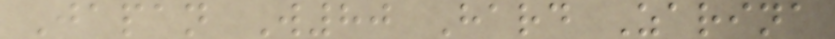Japan W80 Hard Zarina
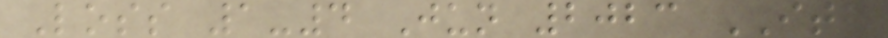Loss 1-4 Jun 2023 ITF
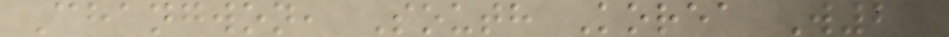Changwon, South Korea W25
